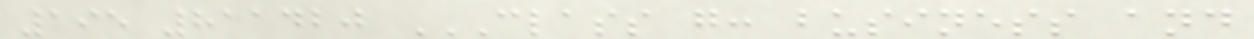195 811420 CLASS G: BUSINESS AND
